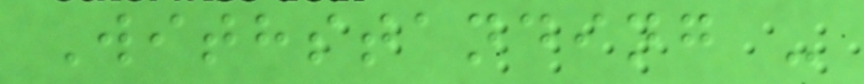Withstanding -
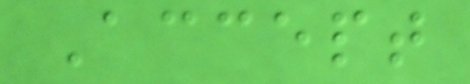Accept
